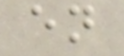en
